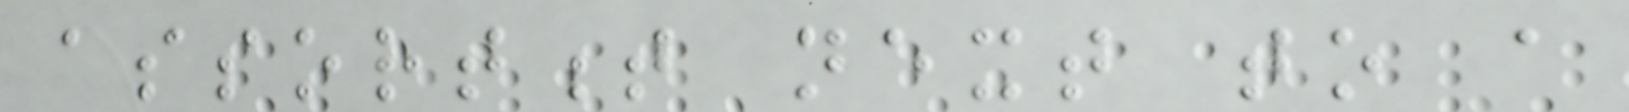assortment next to a
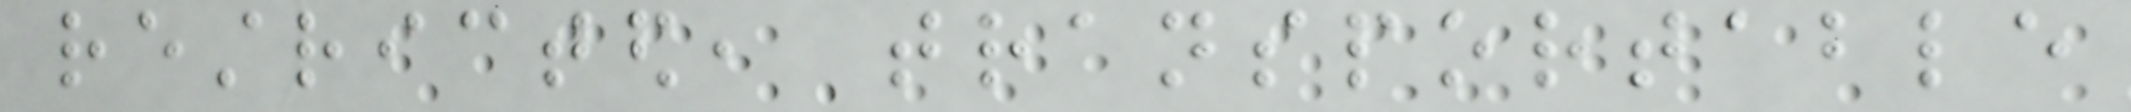restricted, transportable
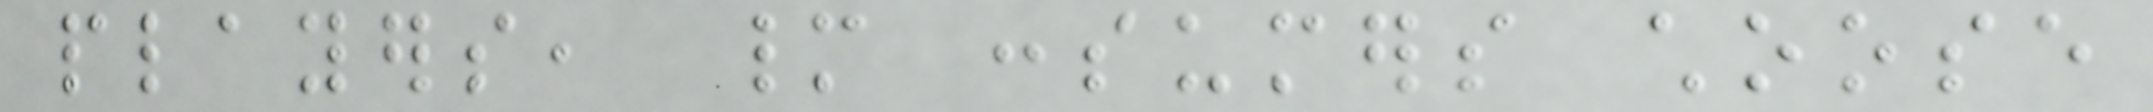players, many consumers choose
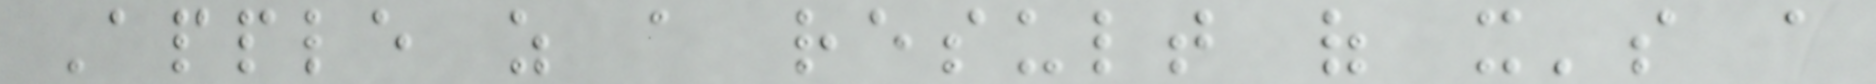Apple as a result of it's a
